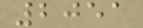2051
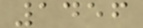1456
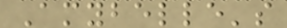Amybelle's
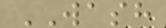WASH
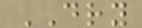DRY
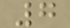7
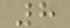8
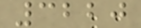3220
